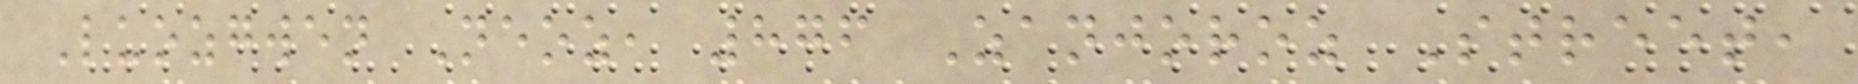Luozgwen Neoz, 876 Zanjoroz Street,
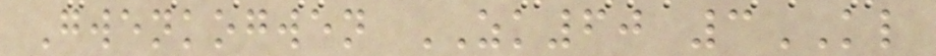Gwenkogwen ZK60 3KL
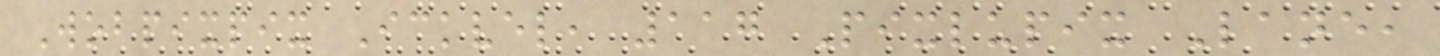Wobpixpix Ickvel, 117 Pixlupix Lane,
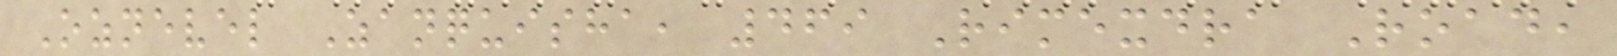Oznevel Zanquisha, 469 Rimexdra Road,
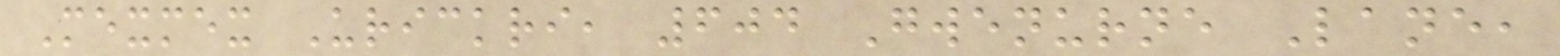Mexmex Urickri, 604 Gwenurne Lane,
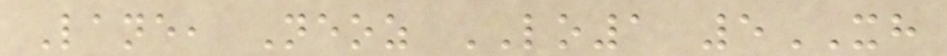Lane, Neoz LO1 5XH
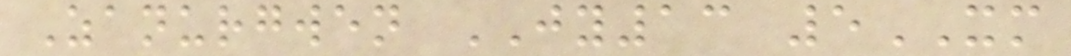Zanurgwen JY13 5XM
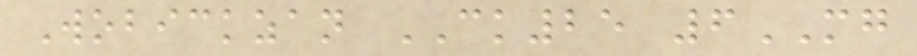Wobickzan CK25 6MG
